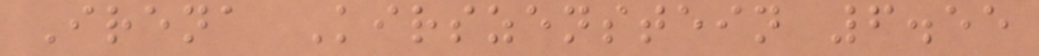Irena Kirszenstein 6.55
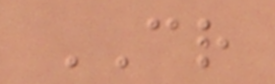CR
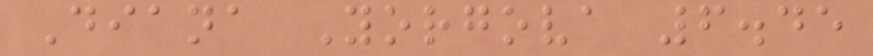Diana Yorgova 6.45
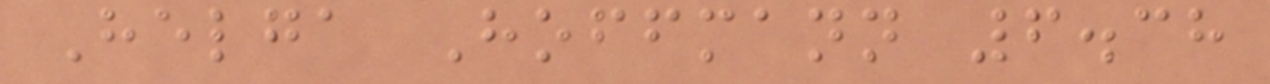Helga Hoffmann 6.38
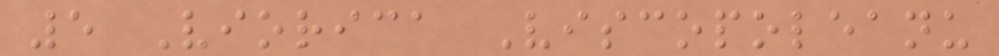5 Viorica Viscopoleanu
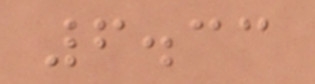6.33
